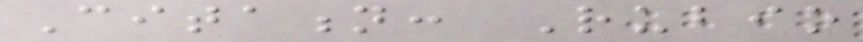Citation: Rubio
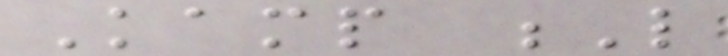Kamp L
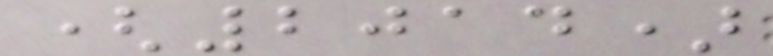(2014)
